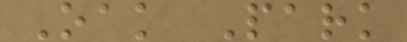Oak Park
